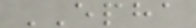EPHA
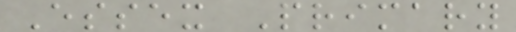Essex Primary
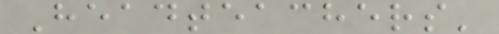Headteachers'
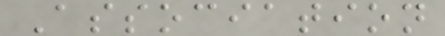Association
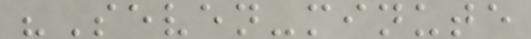"Seven-minute
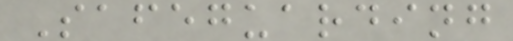Safeguarding
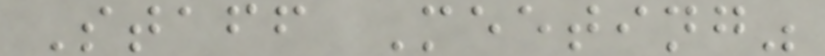Staff Meeting"
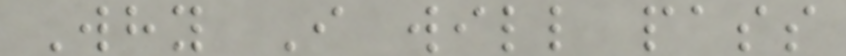Why I will pass
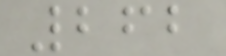262
